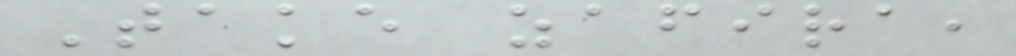Take zafira,
